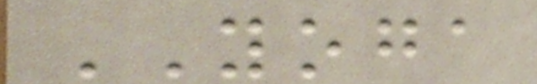YOGA
